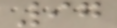97
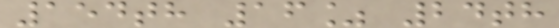154th 16% 24th
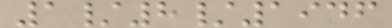1/8/1946
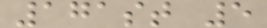171st 5
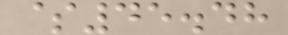$45.48
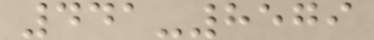441-8579
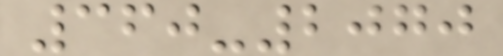360-2070
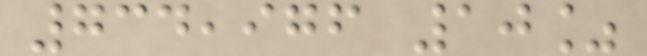734,976 10%
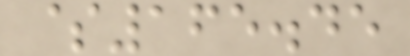$165.45
